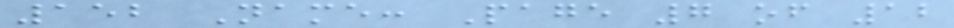152 Name: Page 7 of 12
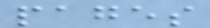pages
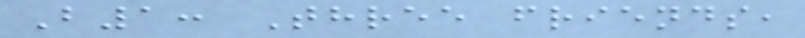B1: Three friends,
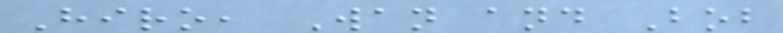Hiro, Wan and Bob
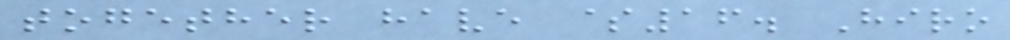together have $16. Hiro
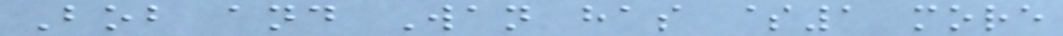Bob and Wan has $1 more
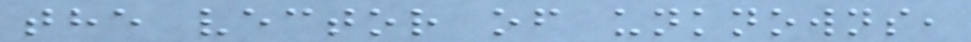the vector of unknowns,
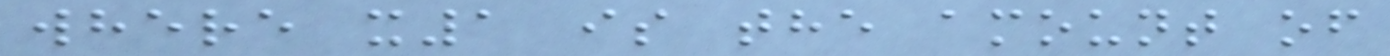where x1 is the amount of
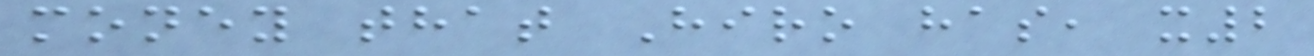money that Hiro has, x2
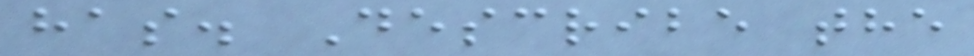has. Describe the
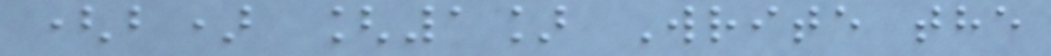(b) [1] Write the
